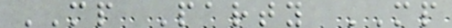MP Party MP
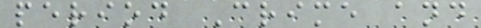period Crime and
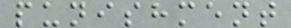punishment
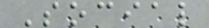Social
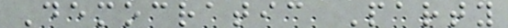Democratic Party
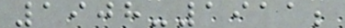1908-1911;
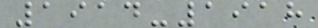1914-1918
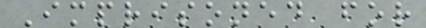Imprisoned for
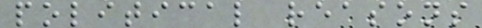political reasons
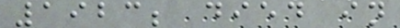1923; died in
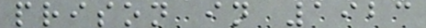prison in 1923
